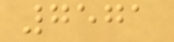7571
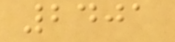2401
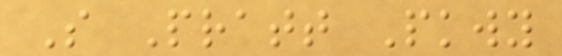S Pratt Pkwy
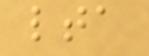lta
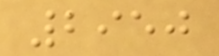2950
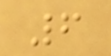6
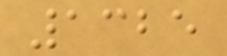1325
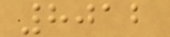8012
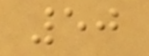50
